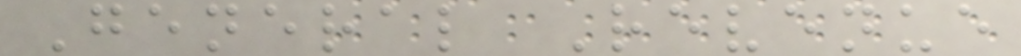General Revenue
